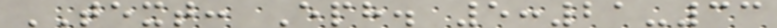TEXT: Eph. 5:21-33
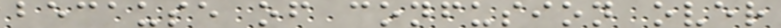because of confusion over
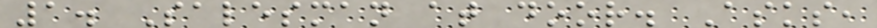1. Salesman at door. Asks,
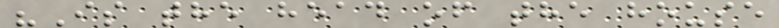"Is the head of the house
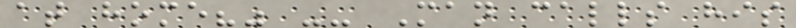at home?" -- Man calls his
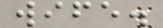wife.
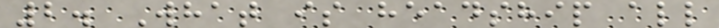2. What is headship all
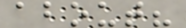about?
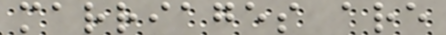marriages are
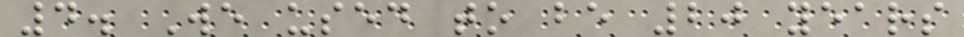4. We used to be 20 years
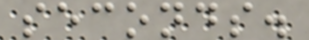seconds.
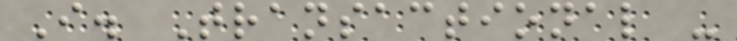I. Transactional -
